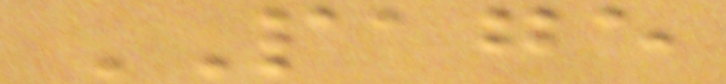PAGE
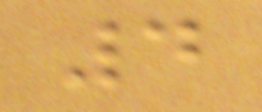4
